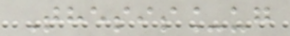Thesis_ug
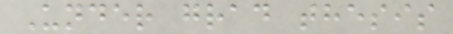Under grad thesis
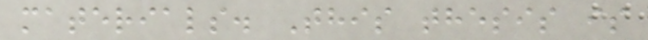materials. This thesis is
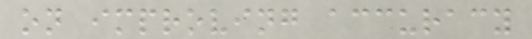on improving accuracy
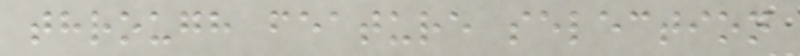through feature selection
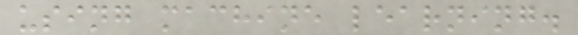using machine learning.
